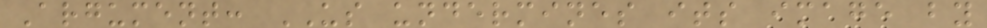Argument: US undermines its image by
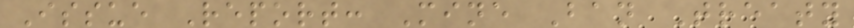Issue Report: Mine Ban Treaty
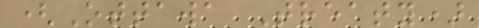(Ottawa Treaty)
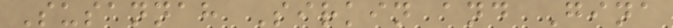Susannah Sirkin and Gina
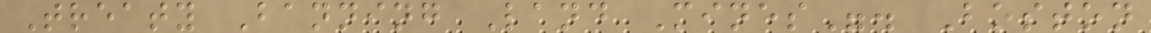Treaty Banning Land Mines". Boston
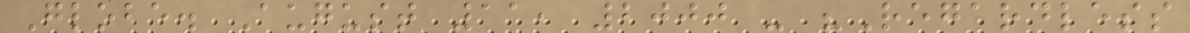Globe. August 11, 2000 - "Regardless
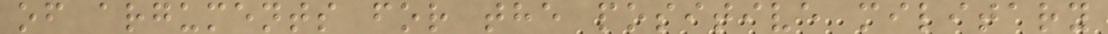of arguments for the positive military
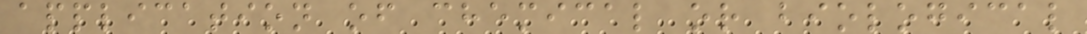application of chemical or biological
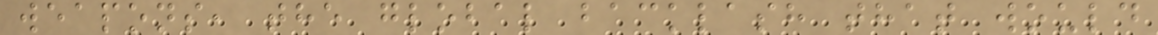weapons, the global backlash that would
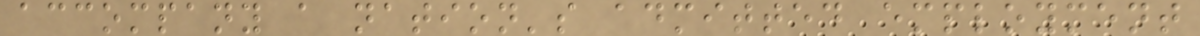accompany a nation's admitted employment
